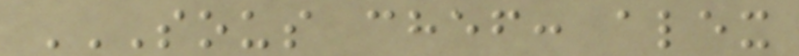SOUS CHEF: ALEX
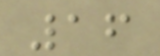16
